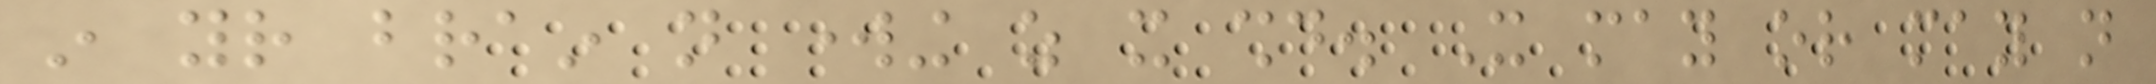in your brain not working as it should. It may or may not
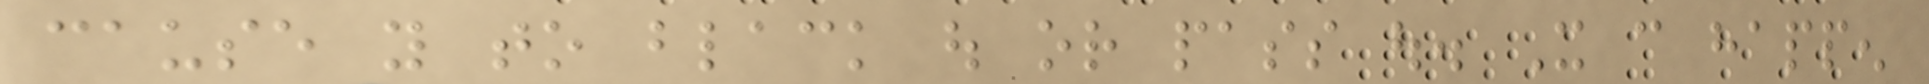cause you to black out or pass out. It can happen
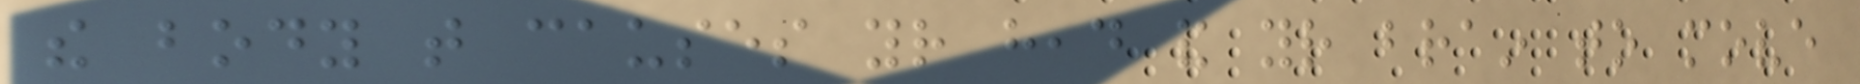the body that causes your head and your brain to move
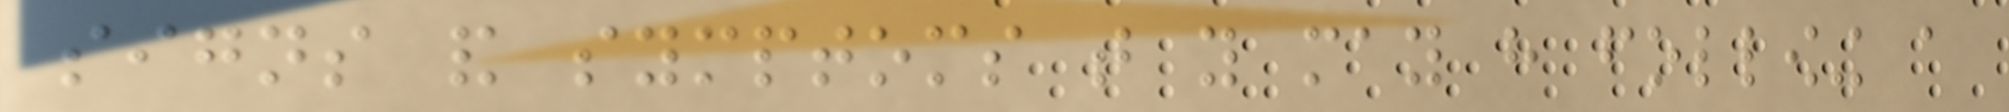signs and symptoms that you may have following a
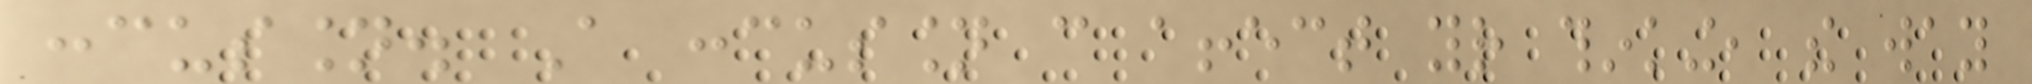concussion. A concussion can affect your thinking, the way
